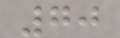70
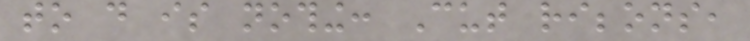to do is nothing: Cut ribbons,
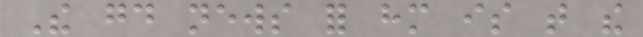The good news for him is that the
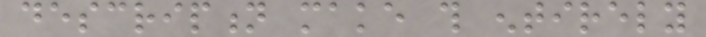description make this entirely
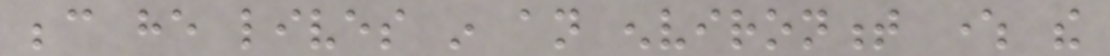because he lives in an environment where the
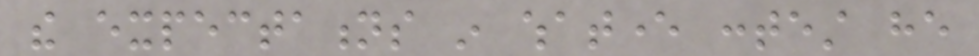the expectations in whatever contest he
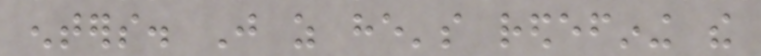enters. Just as he's redefining the
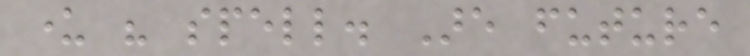under his spell. Are future
